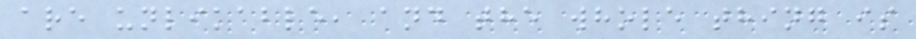are unlikable, and the whole thing is
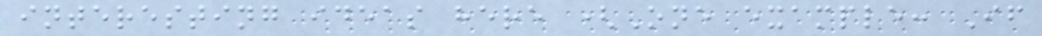interesting ideas here (One example: If
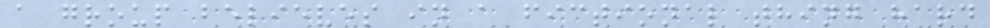a group believes in a fictional thing hard
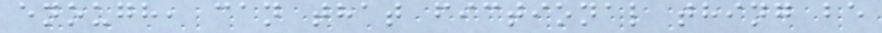enough, can that fictional thing be
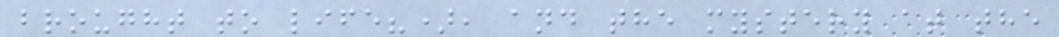brought to life?), and the mystery at the
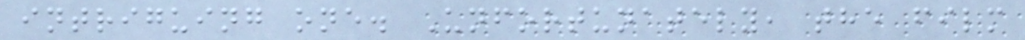intriguing one. Unfortunately, the film
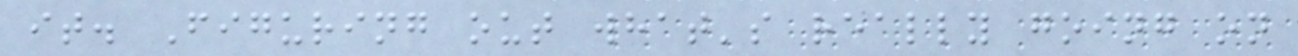it. Figuring out what's really going on
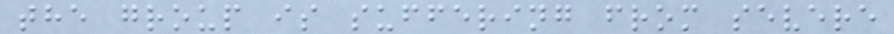the group is suffering from severe
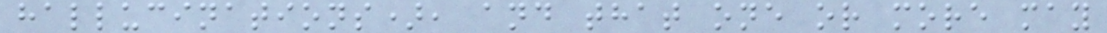hallucinations), and that one or more may
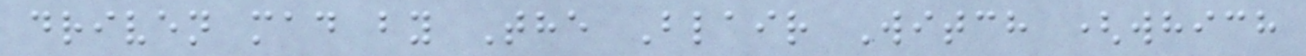driven mad by The Blair Witch (which
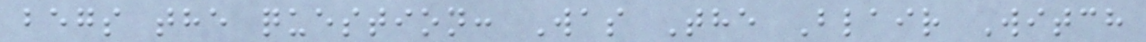begs the question: Was The Blair Witch
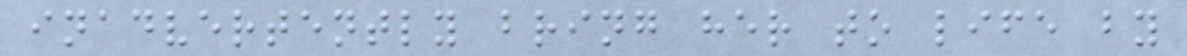inadvertently bring her to life by
